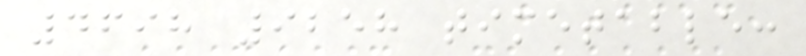4698 9258 timetable:
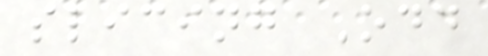slicing Odd
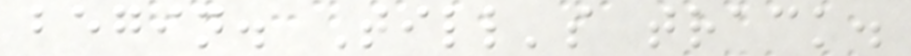begin. Till's track.
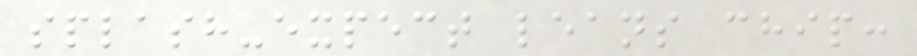splash-expect leans chip:
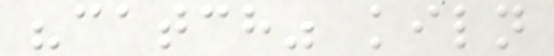"catch" kiln
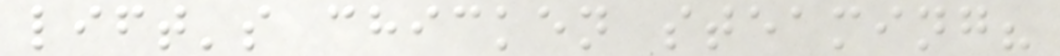lift's chicken steaming?
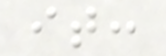it:
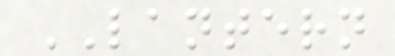LANTERN
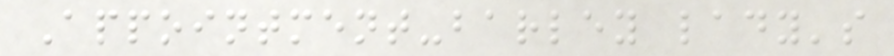Appointment-barley lady's
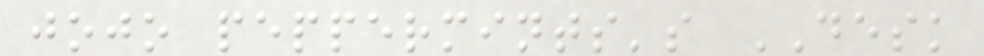jojo peppermints's DESK
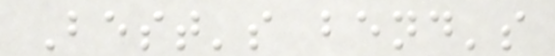Best's bend's
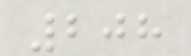208
